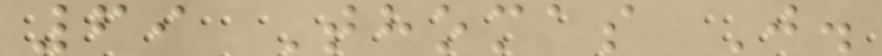69 Thomas J.
